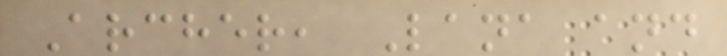Archer, Lana and
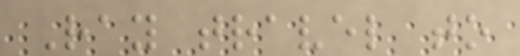Ray travel to
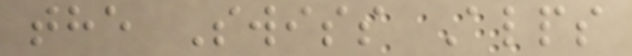the Swiss Alps
